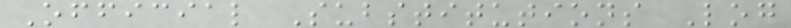Official Substitutions Log
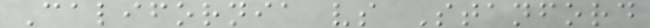California vs Stanford
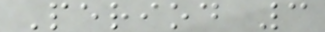Period 3
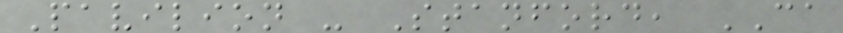Pavilion - Stanford, CA
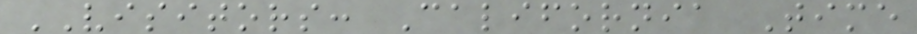VISITORS: California Time
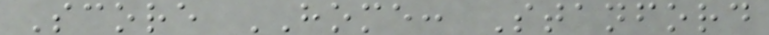Score HOME: Stanford
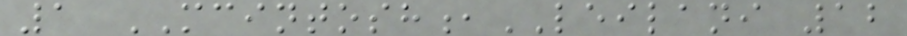1 MCINTOSH,LEILANI 12
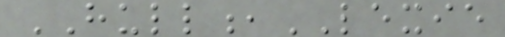HULL,LEXIE
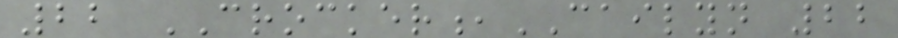22 CROCKER,CAILYN 22
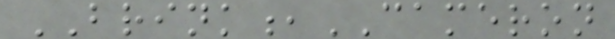BRINK,CAMERON
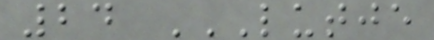24 LUTJE
